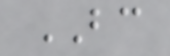BC
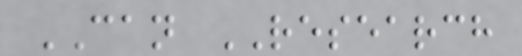CAN RESEARCH
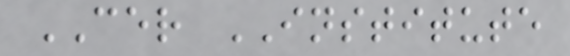CER INSTITUTE
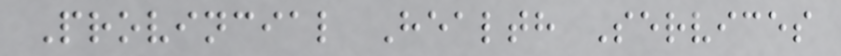Provincial Health Services
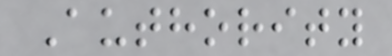Authority
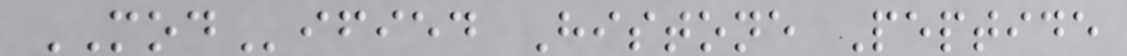MODified Histone Peptide
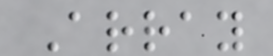Array
